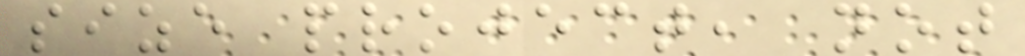size project, not
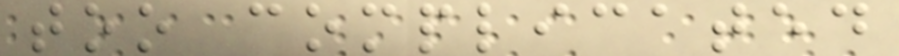too complicated
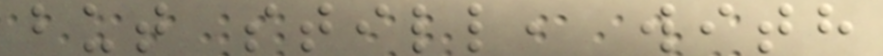but still, with
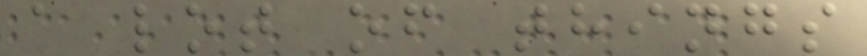a lot of things
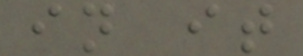in it
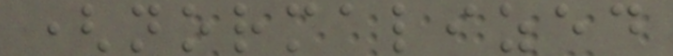(normalized
